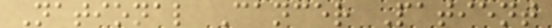National Cancer Patient
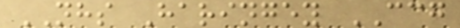NHS Haringey CCG
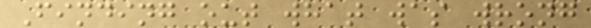Finding out what was wrong
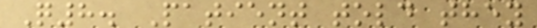Q8. Patient told they
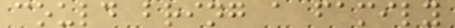could bring a family
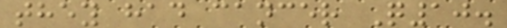they had cancer Q10.
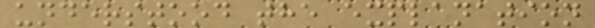understood the explanation
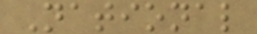National
